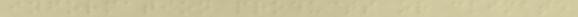information products or climate
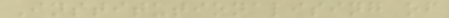Institutionalising of
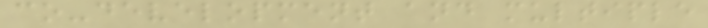co-development and multiple
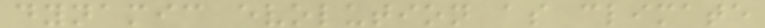dynamic evolution as climate
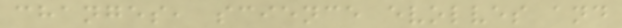changes, science evolves and
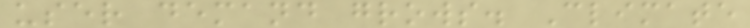user demand grows. Climate
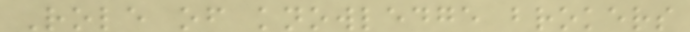Role of knowledge brokers
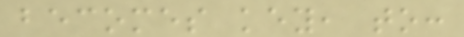becomes key, to:
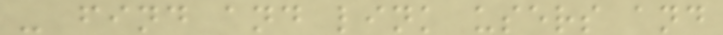- find and link users and
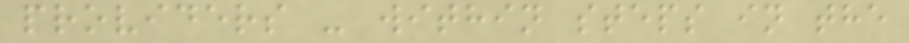providers - within steps in the
